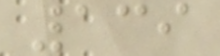139
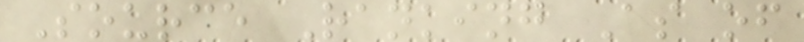Source Ranking As of
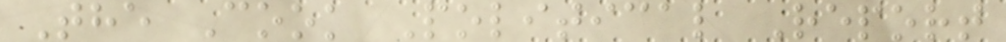The Cook Political Report
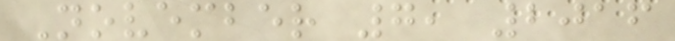November 7, 2016
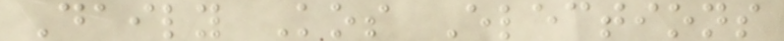Daily Kos Elections
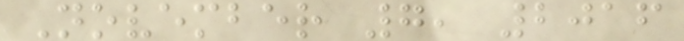November 7, 2016
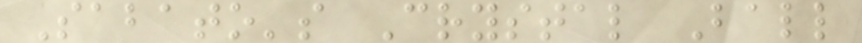Sabato's Crystal Ball
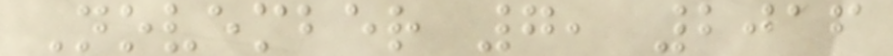November 7, 2016
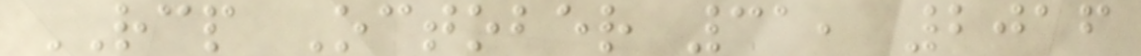RCP October 31, 2016
